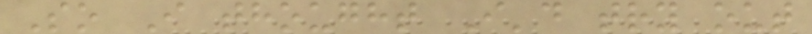So I thought I'd try out
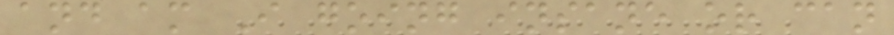and am I going insane or can
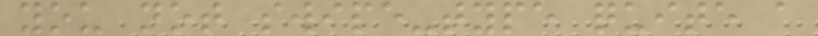you not swipe-type quite a
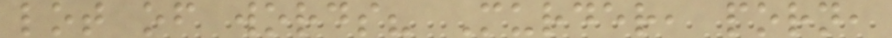lot of words? Murder, porn,
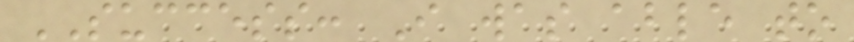SUCCESS: I was able to
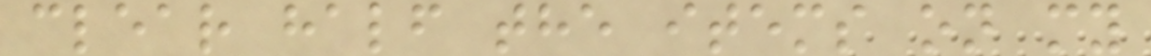clear half the items on my
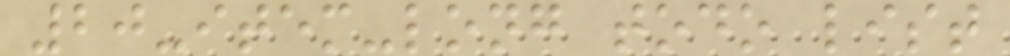20-item-long todo list
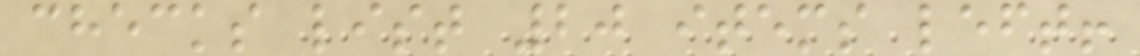checks list 20 items left!
